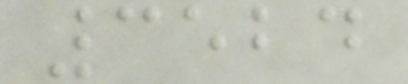3524
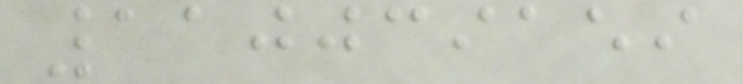110039159
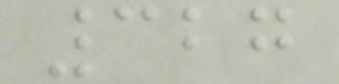327
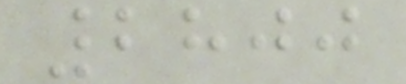2800
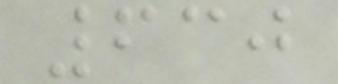630
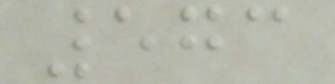573
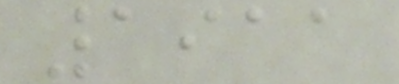1911
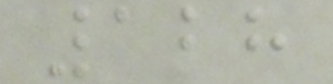128
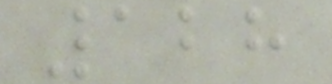128
